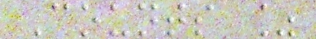Counts %
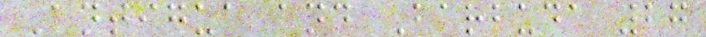Antigua and Barbuda 27
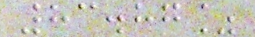83.87%
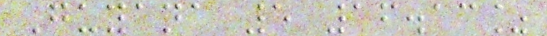Guyana 5 16.13%
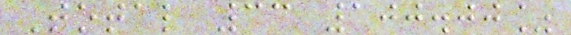Total 33 100.00%
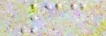33
